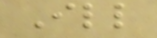Ill
